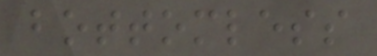bottomless
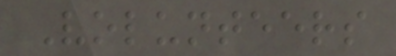Volunteers
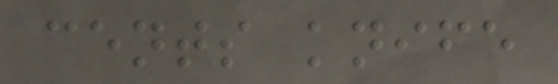cents knife
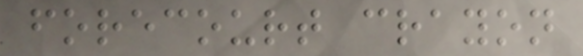forecourt crayon
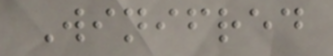Winifred
